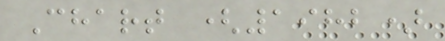Chart (1982)
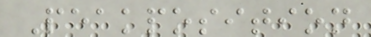Peakposition
